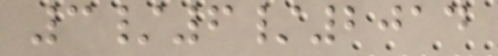3/6/2014
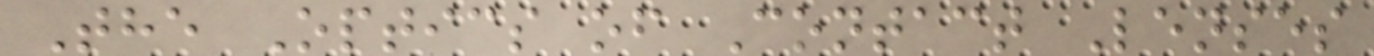The Optics of Contact Lenses
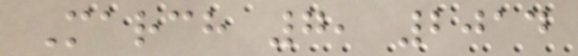March 7, 2014
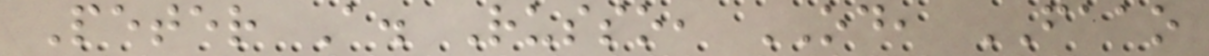Peter A. Russo, OD, FAAO
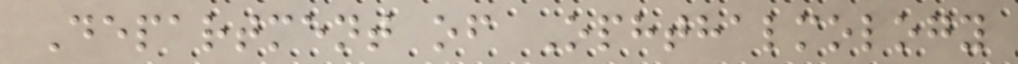Department of Ophthalmology
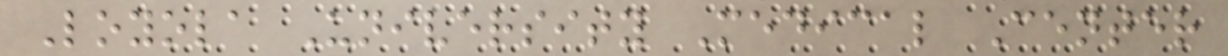Loyola University Medical Center
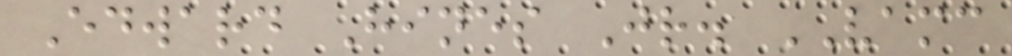Edward Hines Jr. VAMC
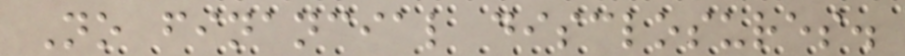No financial disclosures.
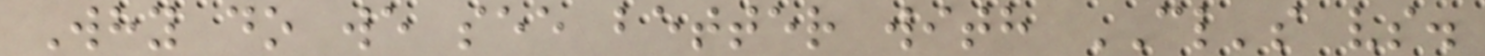Why do we see better with CL's vs.
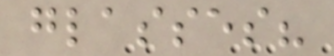glasses?
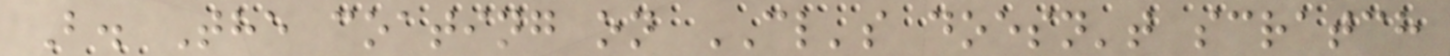B. The coating on CL's doesn't scratch
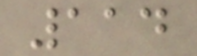114
